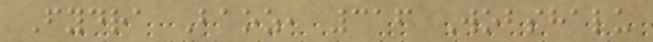Fydra Baoz, 316 Wobshalu
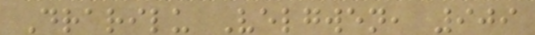Drarilu Velgwen, 909
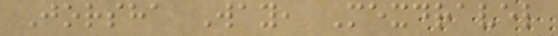Jorsha Way, Mexdravel
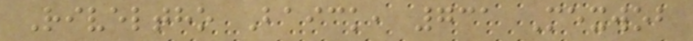Riveltho Baick, 731 Mexwob
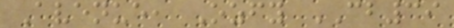Avenue, Ozfy CB39
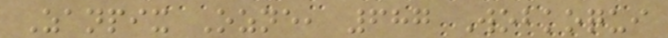Zanpix Ozne, 687 Wobkoqui
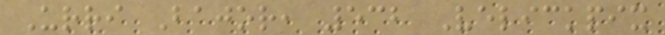Urri Bajor, 532 Velickpix
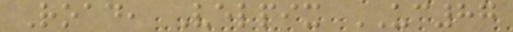Road, Velpix UC87
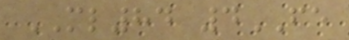ML84 4FE
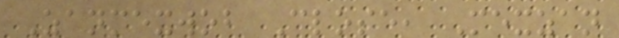Zanmexwob Close, Mexzan
